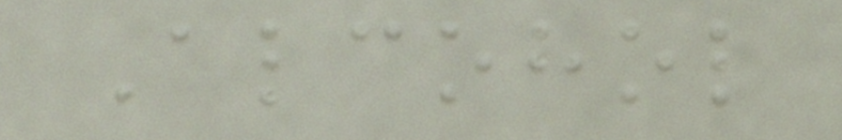Alcohol
